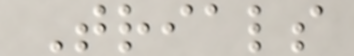Trials
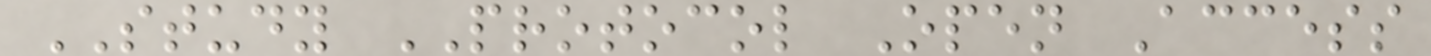STUDY PROTOCOL Open Access
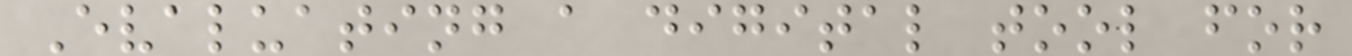Evaluating a digital tool for
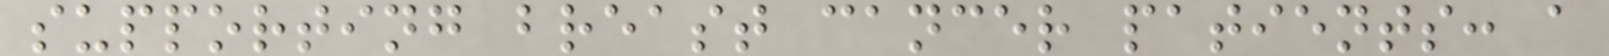supporting breast cancer patients: a
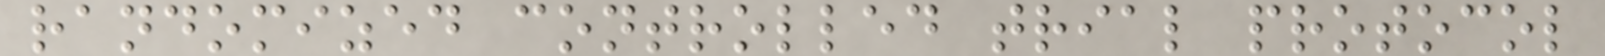randomized controlled trial protocol
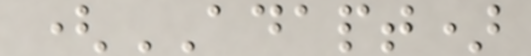(ADAPT)
